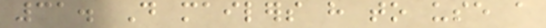31. Do mailers have to use a
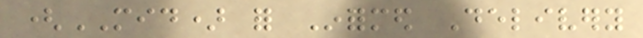(MID) for Informed Delivery
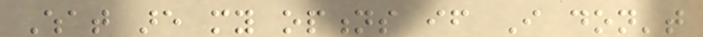What are my options if I don't
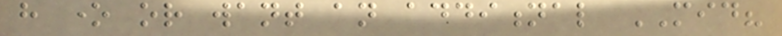have one or want an additional MID?
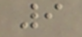9
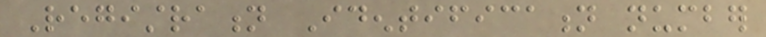Registration Identification number
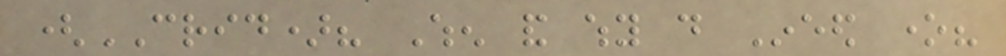(CRID)? When and why do Ineed one?
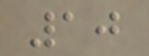10
